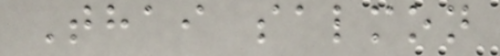Thai salmon
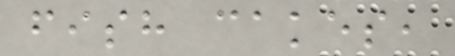fish cakes,
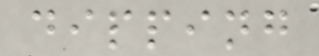dipping
